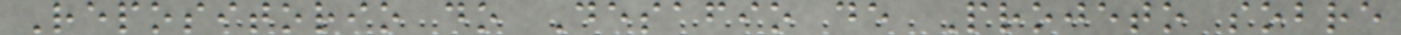Repositorio do Desafio de Projeto sobre
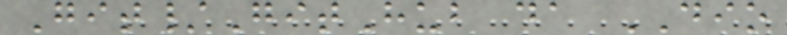Git/GitHub da DIO
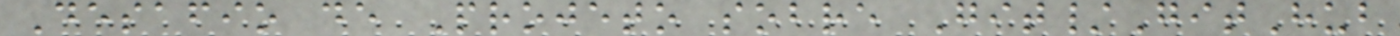Desafio de Projeto sobre Git/GitHub
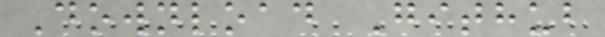Download Github
